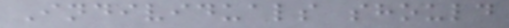Individuals should
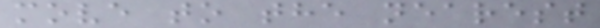move to the nearest
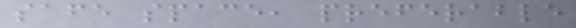safe space, preferable
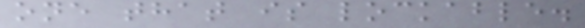one that is lockable.
